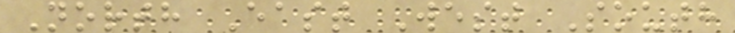North East West South
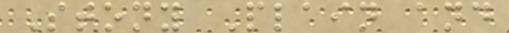Stony Plain and
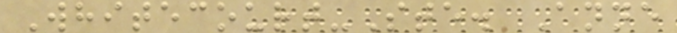Whitecourt-Ste. Anne
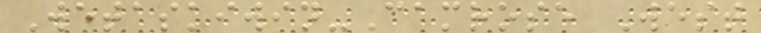Wetaskiwin-Camrose West
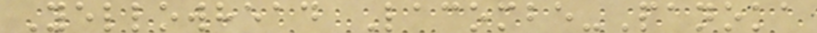Yellowhead Lacombe-Panoka
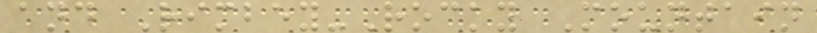and Rimbey-Rocky Mountain
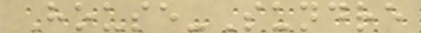House-Sundre
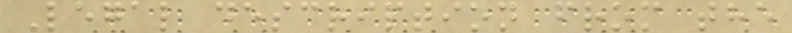Legal description from the
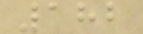182
